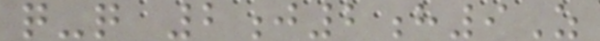q-q 2j2h9Z
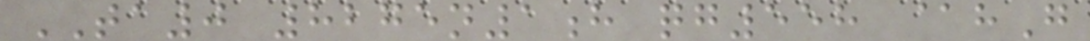TA0 8275n1h qg558 @hG
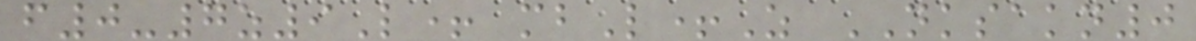f0-7z9L+ mbL+Z NKSAKN0
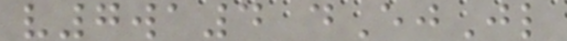v7wa4 dEjJl
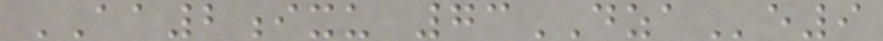AA2ixu 73DZAe9
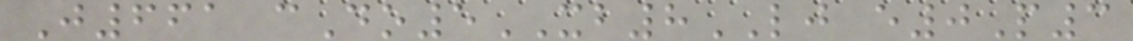J661 cDo5XB8LJ e0P3
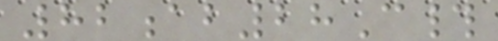82ab28C#
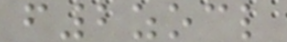f2zocl
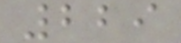229
